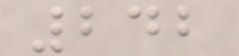242
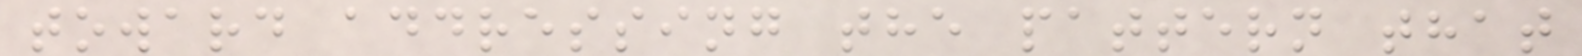toward addressing the pattern that
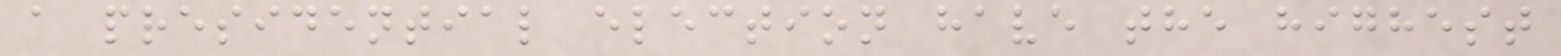a presidential election have the highest
